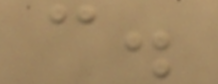c.
